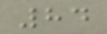84
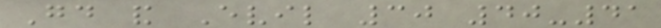Good and Evil 30 40-41
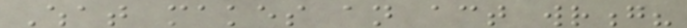What makes an act wrong?
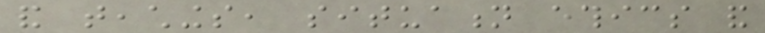and teachings, situation ethics and
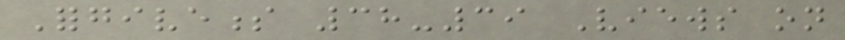Forgiveness 38-39 Views on
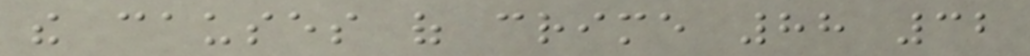the causes of crime 88 32
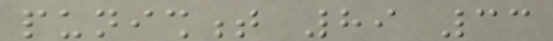punishment 89 33
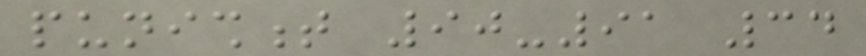punishment 90-91 34
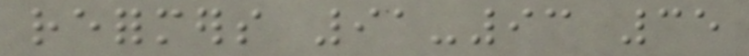reformers 91-93 35
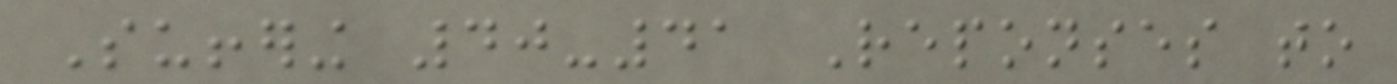Suffering 40-41 Reponses to
